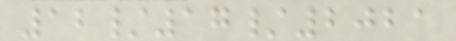12/17/2021
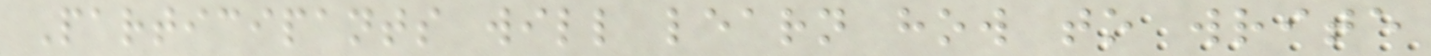Participants will learn how to write
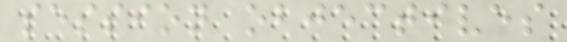session objectives
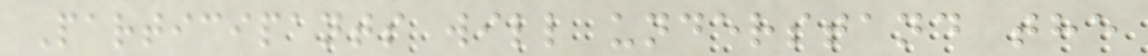Participants will understand the
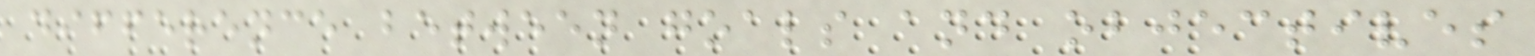difference between goals and objectives
